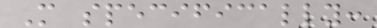More specifically:
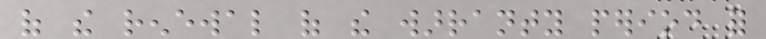of the renewal of the warranty period for
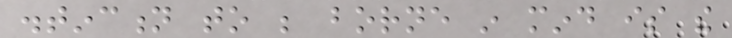distinction to be borne in mind is the
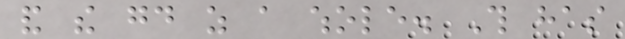and the good as a whole. This has
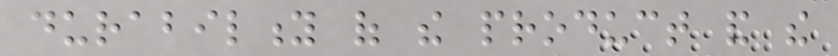durability of the product and the
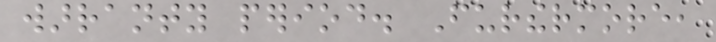warranty period. Furthermore,
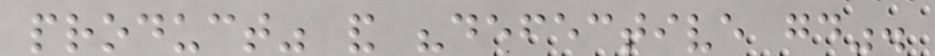product" and "defective good".
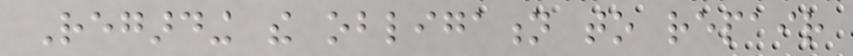Regarding the obligation to repair
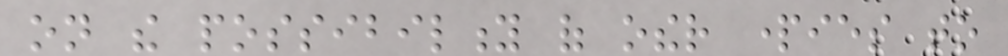on the possibility of other parties to
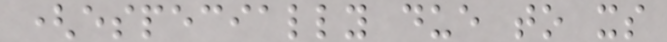(especially due to its
